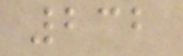232
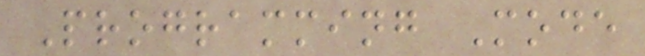Programming Mode
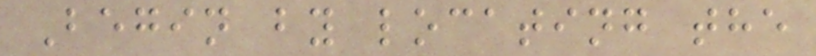Begin by locating the
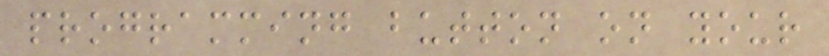programming button on your
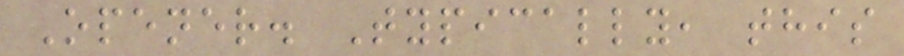Opener. Typically, this
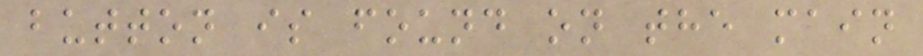button is found on the main
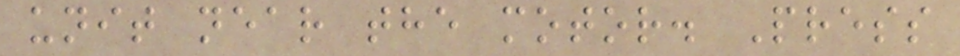unit near the motor. Press
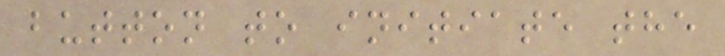button to initiate the
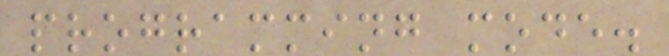programming mode.
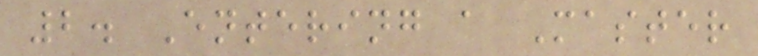2. Entering a Master
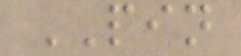PIN
